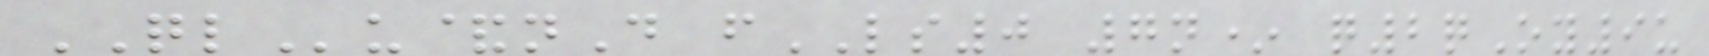QLu&nD fLS0 7n* q2qOy9u
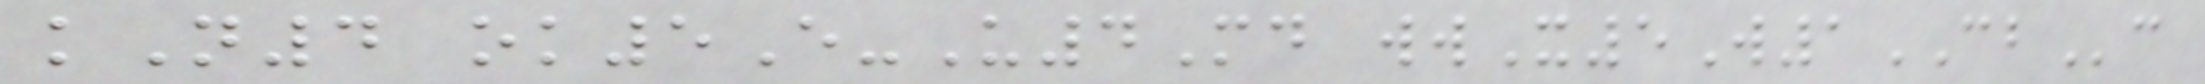kN4 ok5E-U4Md wwX5W1CBc
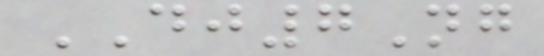DJ7Ng
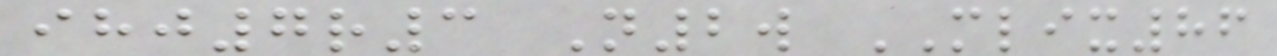ihj7r3 N2w MLIX86
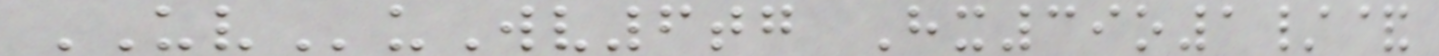UVuWv6tg Hx39o1/&
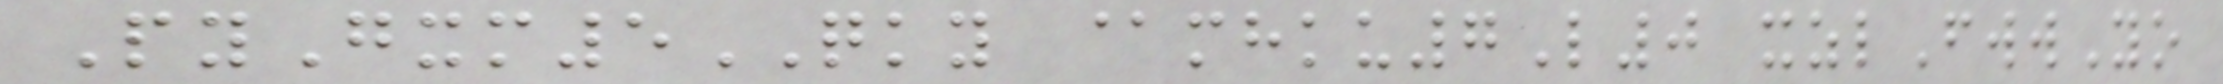PyGxm5QKY @mhku7L0 xzlFwwYo
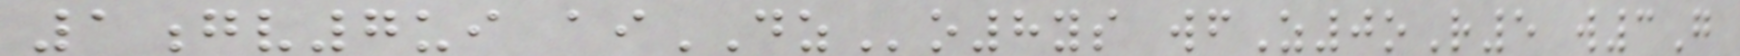1gv7ui aiDZo8ys wfZ0oR5 w3G
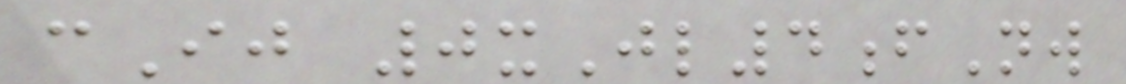cIj 0xJl4fNw
